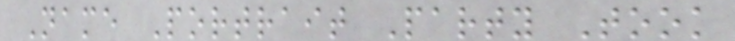Name Portrait Party Took
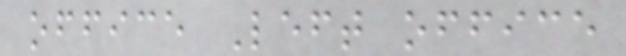office Left office
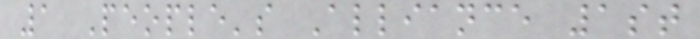1 People's Alliance 1st
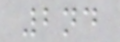2nd
